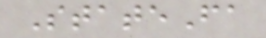StateFa
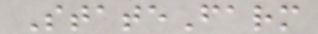StateFarm
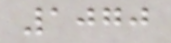1070
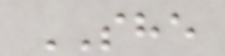SHE
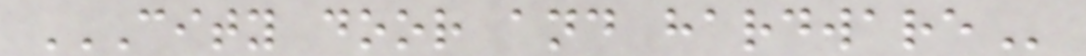CITY DOOR AND HARDWARE
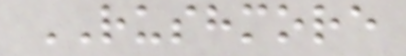RUSHMORE
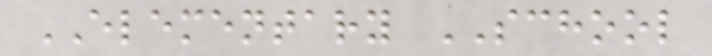ELEMENTARY SCHOOL
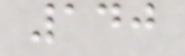140
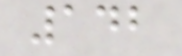142
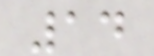14
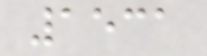1531
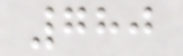780
